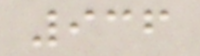936
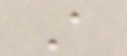A
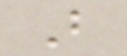B
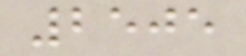2505
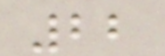22
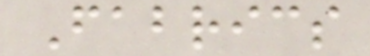Fabrics
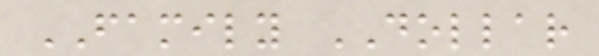FAMILY DOLLAR
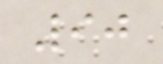90
